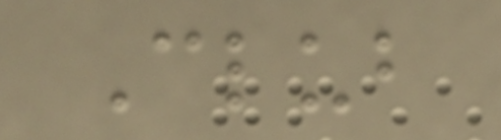Club
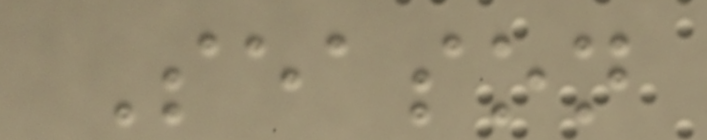Season
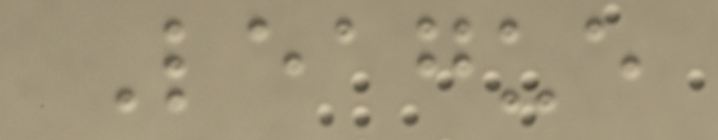League
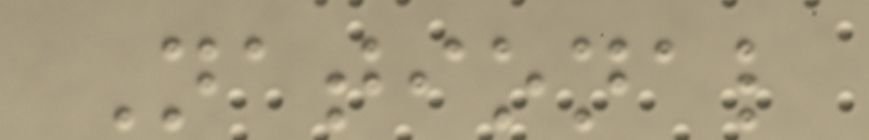National
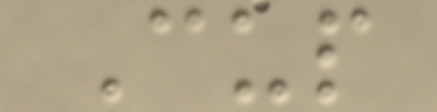Cup
